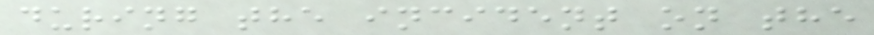during the incident on the
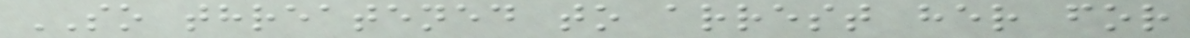SO threatened to arrest her for
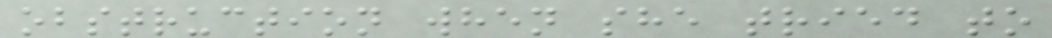obstruction when she tried to
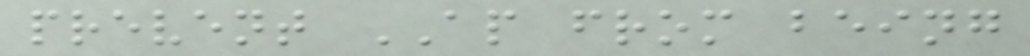prevent AP from being
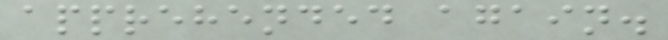apprehended again.
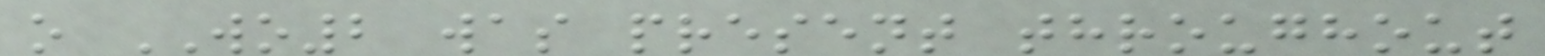o WO2 was present throughout
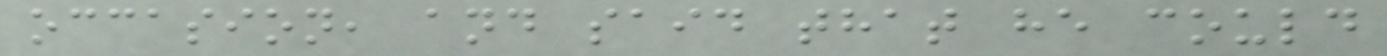occasion, and said that he could
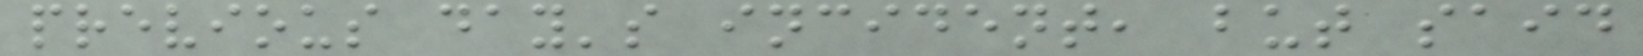previous day's incident, but said
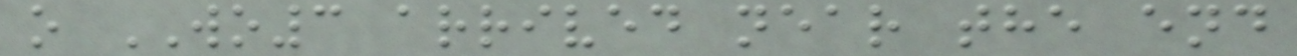o WO3 arrived near the end
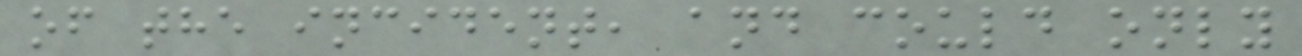of the incident, and could only
